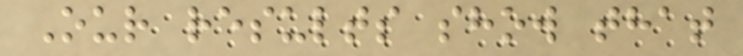Our results show that
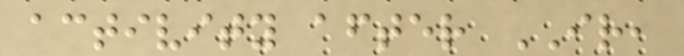activity after IR,
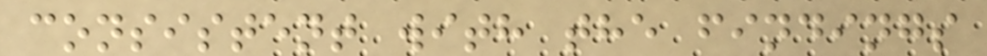consistent with the findings
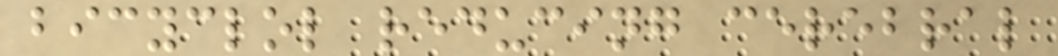bicyclol reducing cerebral
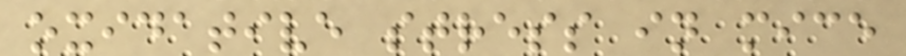oxidative stress in mice
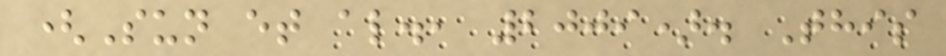(Sun et al., 2009). This
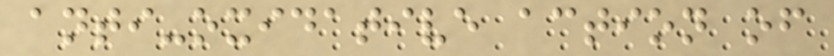anti-oxidative action of
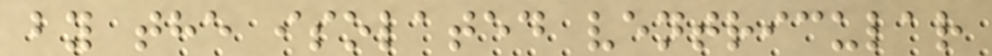by the isolated ventricular
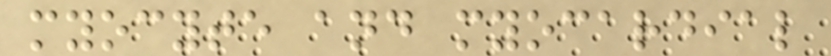myocyte and myocardial
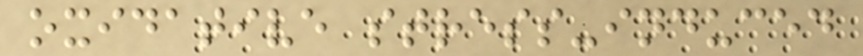oxidative stress-induced
